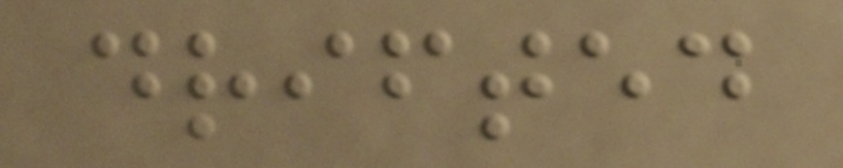drifted
